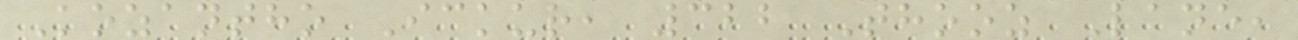Kozantho Ickur, 322 Thooz Lane,
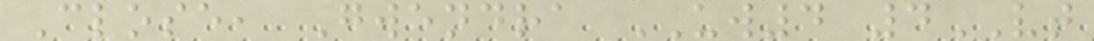Close, Gwendra UW4 4VT
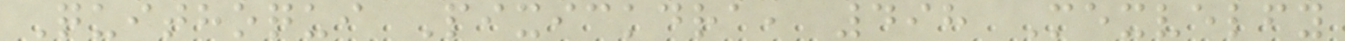Quithoqui Pixickdra, 498 Mexvelfy
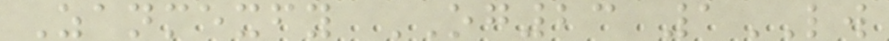Zanmexfy OG23 1LW
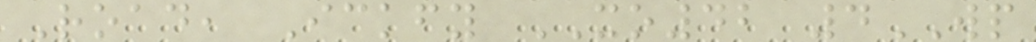Road, Ickfy XO42 4WP
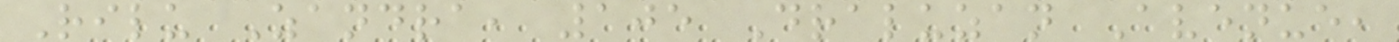Rilu Zandra, 105 Draluzan Avenue,
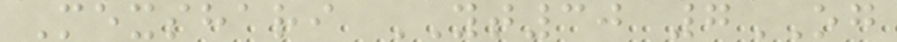Mexshari YT30 7OG
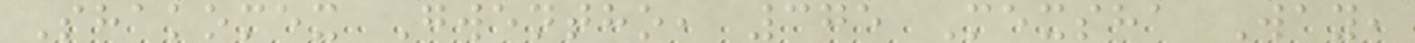Shakomex Gwentho, 375 Mexsha Way,
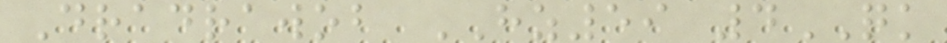Dradrawob HZ59 4QK
